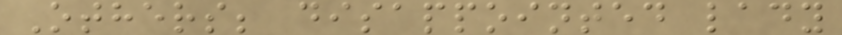Others; disappointed lady
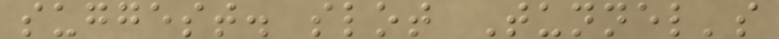suggest. slot Tunnel's
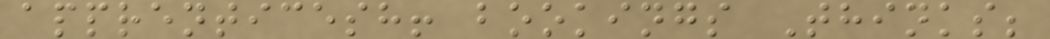apprenticesh! bookings Thinks;
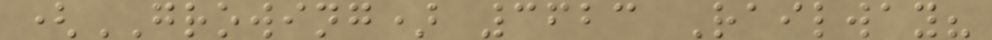(GROWING) 3623 Railway?
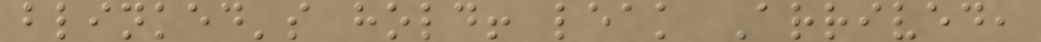blinked's hold! leak Arrived,
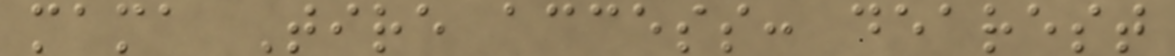mama Tire access: dearest
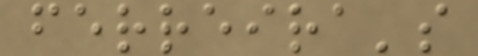ferreira's
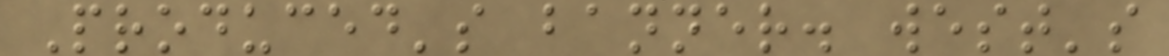Produced's banner. west's
